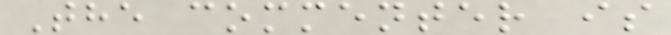The commenter is
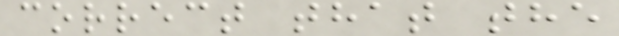correct that the
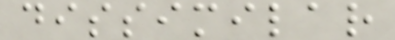dissimilar
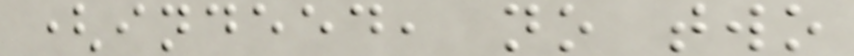(indeed, no two
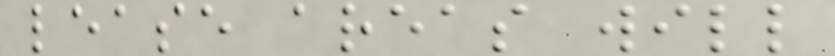lease areas will
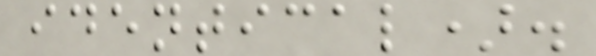identical).
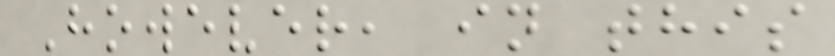However, in this
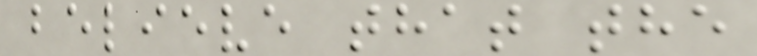believe that the
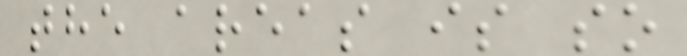the areas is so
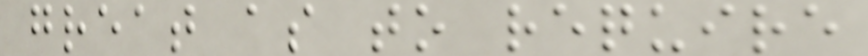great as to require
